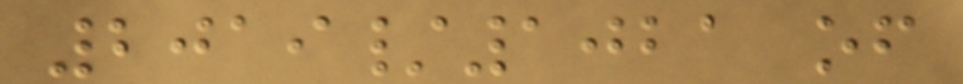2019/1021 of
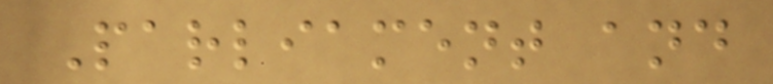Parliament and
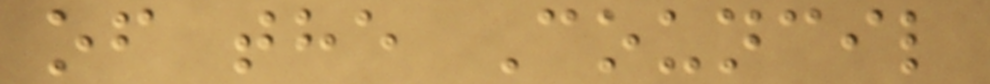of the Council
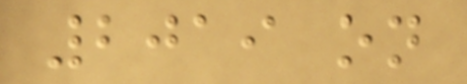2019 on
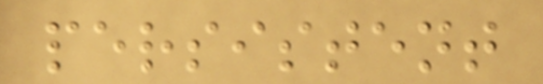persistent
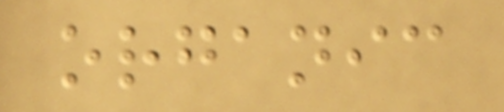organic
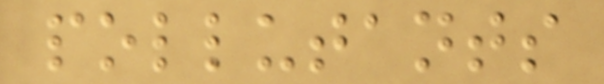pollutants
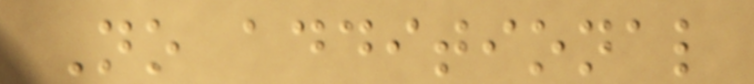No additional
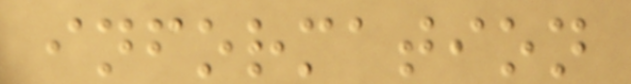information
